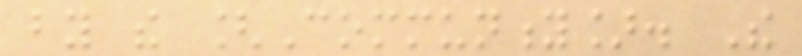by the [Community]. The
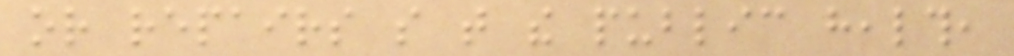or repairs so that the public health,
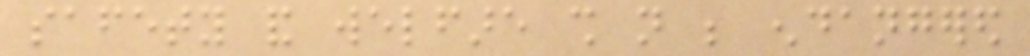safety and welfare shall not be endangered
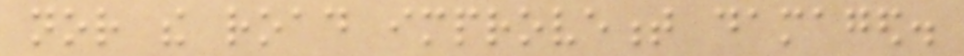nor the road improvement damaged.
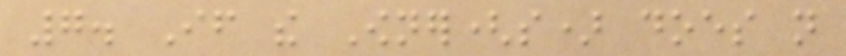7. If the Owner(s) does not
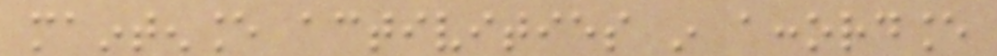maintenance activities in accordance
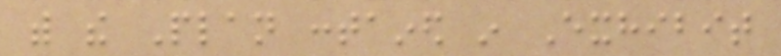with the Plan contained in Exhibit
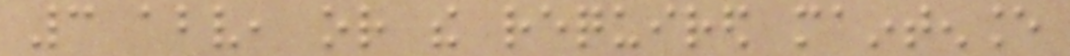3 above, or the required maintenance
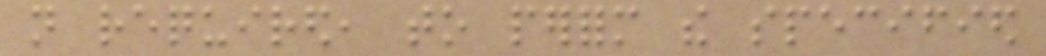not required, to perform the specified
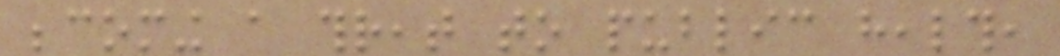becoming a threat to public health,
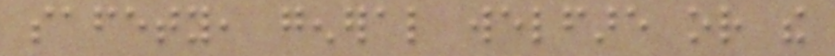safety, general welfare or the
